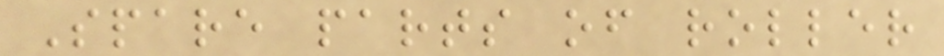Spare parts of roller
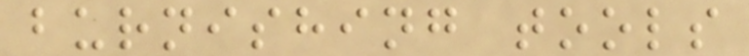burnishing tools
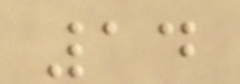14
